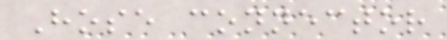Hose connector
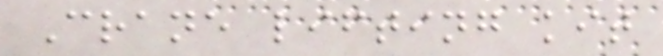Crane lifting kit
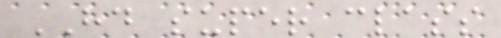HD super class
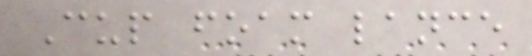Cup foam lance
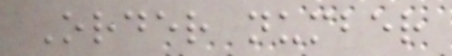Order number
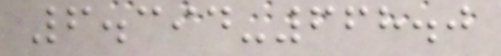6.394-668.0
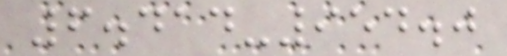6.414-954.0
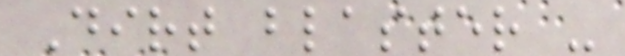Dirt blaster -
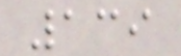139
